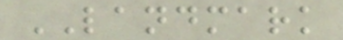LANDMARK
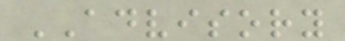ADVISORY
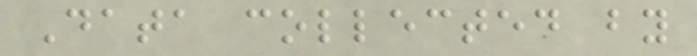Data collected by
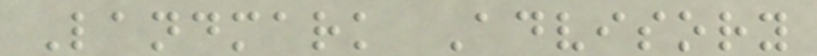Landmark Advisory
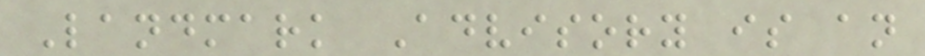Landmark Advisory is an
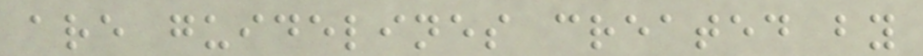are guidelines created by
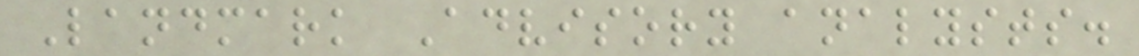Landmark Advisory analysts.
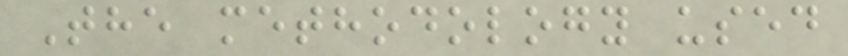The methodology used
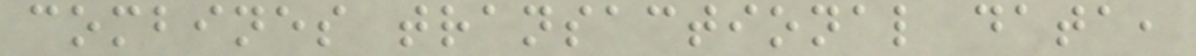combines transactional data,
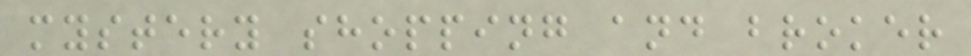mystery shopping and broker
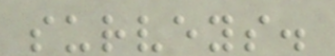surveys.
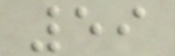59
